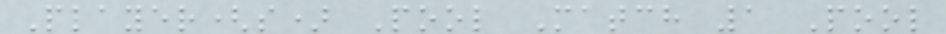Player(s) Pool Match 1 Pool
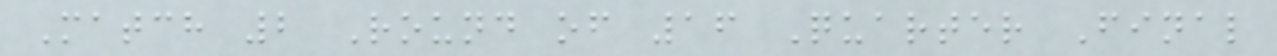Match 2 Round of 16 Quarter Final
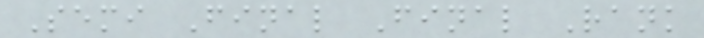Semi Final Final Rank
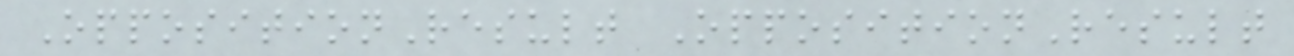OppositionResult OppositionResult
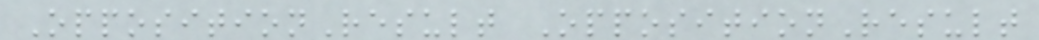OppositionResult OppositionResult
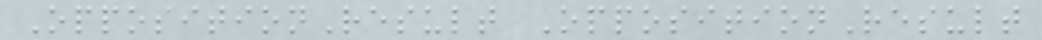OppositionResult OppositionResult
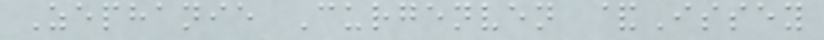Zephanie Curgenven &Issey
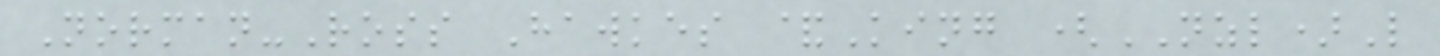Norman-Ross Hawkes &King (NZL)L
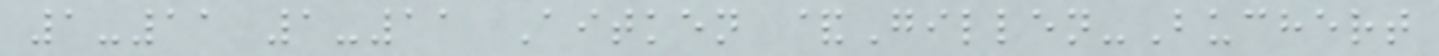1-11 1-11 Aitken &Gillen-Buchert
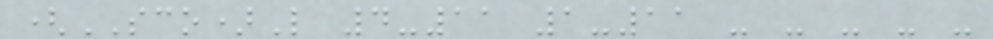(SCO)L 4-11 1-11 - - - - -
